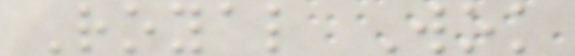Royal Wok
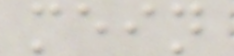mein
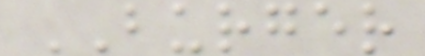BURGER
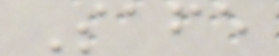Safe
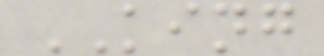KING
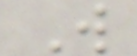W
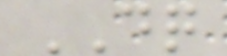DQ
